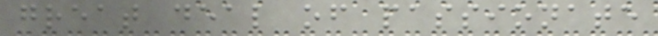great deal of passionate
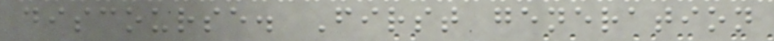discourse. First generation
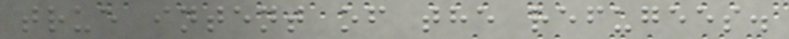true intent of the refugees.
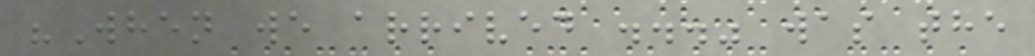"When we arrived ..." was the
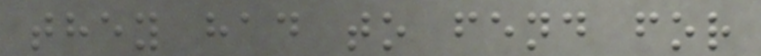they had to fend for
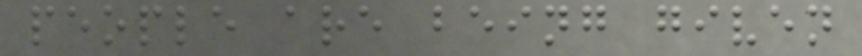people are being given
